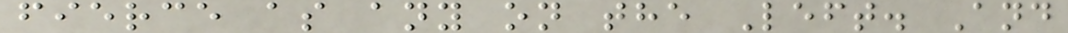fierce as any on the Left. And
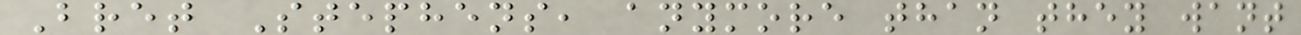Bret Stephens, anymore than they want
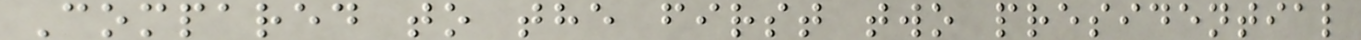Compared to the first two presidential
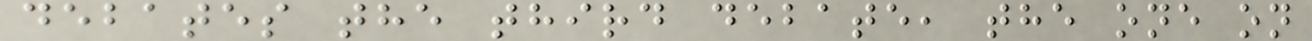debates the third debate, the one on
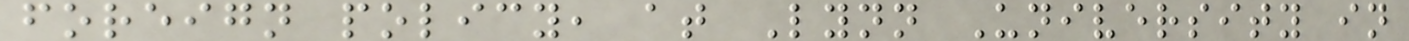foreign policy, at Lynn University in
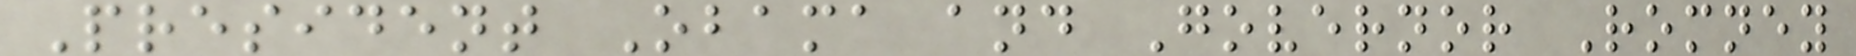President Obama and Governor Romney
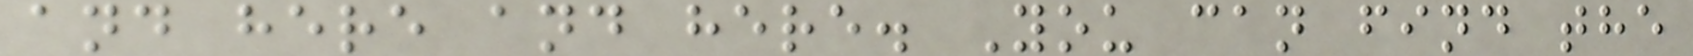and here and here. You can find the
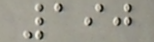190
